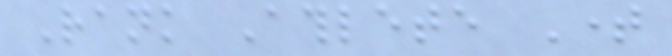Rank Athlete Time
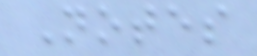Notes
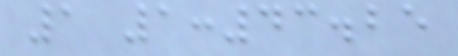1 1:43.25
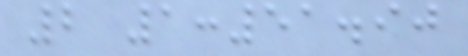2 1:51.90
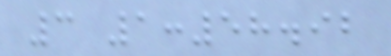3 1:58.92
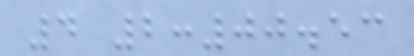4 2:00.53
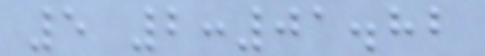5 2:01.82
